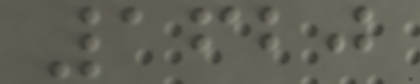1620
